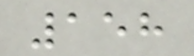158
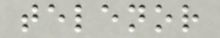telenor
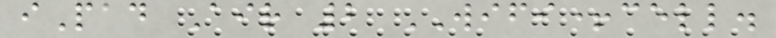iPad Air 2 WIFI+cell.
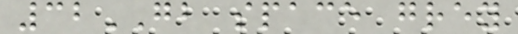32GB space grey
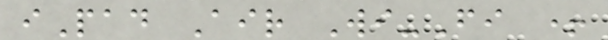iPad Air Wi-Fi +
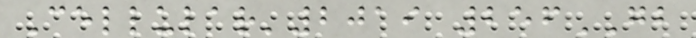Cellular'2019 256GB
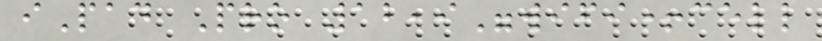iPad Pro 12,9"wifi+cell
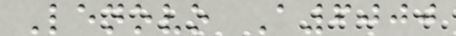Lenovo A6000
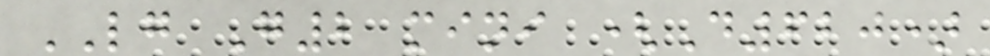LG G2 mini (D620)
